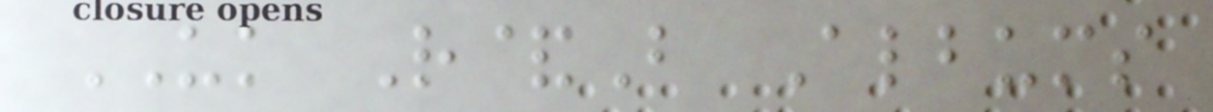UK R&B Albums
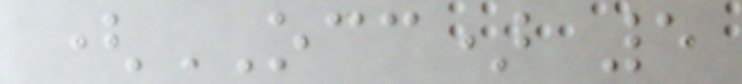(OCC) 5
